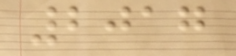2017
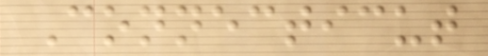Connecticut
